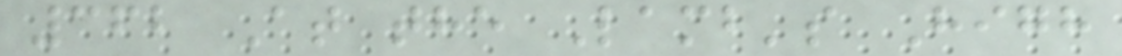362 At the Lamb's High
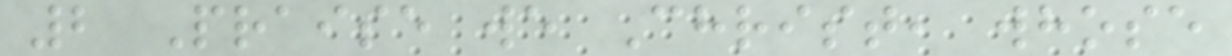2 Praise we Christ, whose
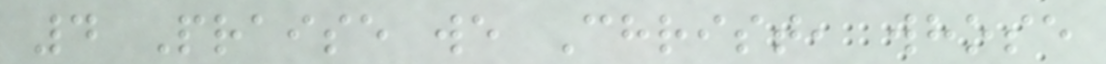4 Praise we Christ, whose
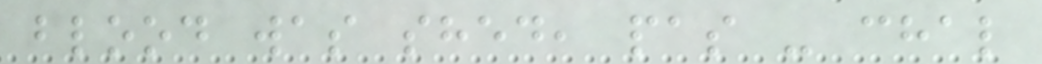blood was shed, pas - chal
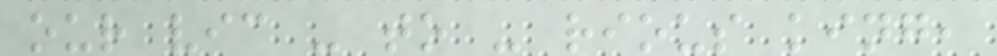our vic - to - rious king,
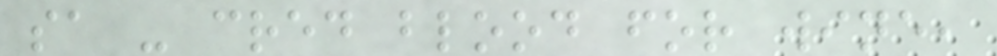sa - cred blood for wine,
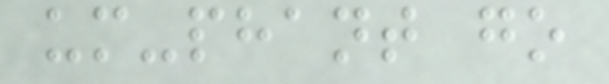um-phant go
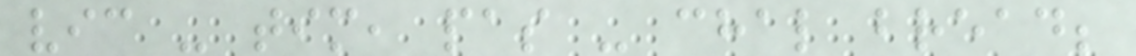vic - tim, pas - chal bread;
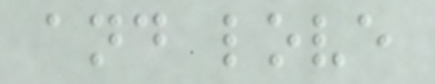and love
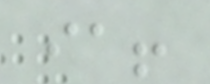ia!
